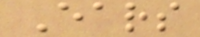Ears
